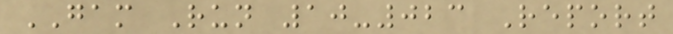GAM Run 10-023 Report
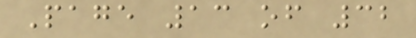Page 13 of 32
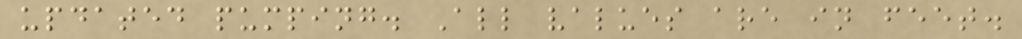updated pumping. All values are in feet.
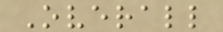Overall
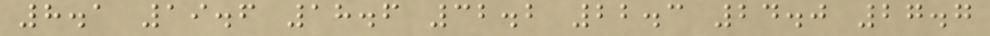8.1 19.6 18.6 32.2 22.3 24.0 27.7
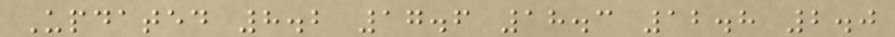Updated 8.2 17.6 18.3 12.8 2.0
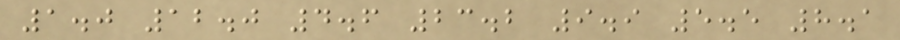1.0 12.0 4.6 23.2 9.9 5.5 8.1
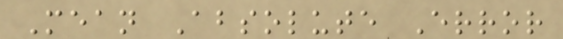Mean Absolute Error
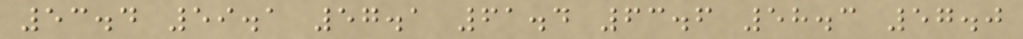53.4 59.1 57.1 61.4 63.6 58.3 57.0
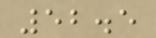52.5
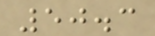50.3
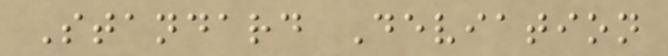Standard Deviation
